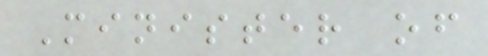Minister of
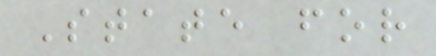State for
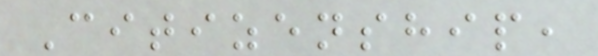Citizenship,
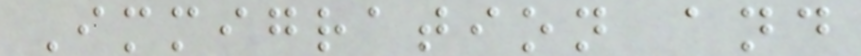Immigration and
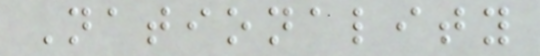Nationality
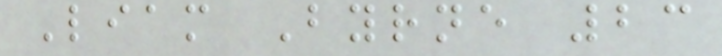Liam Byrne 23
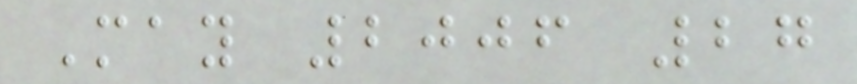May 2006 27
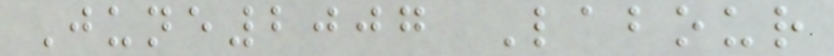June2007 Labour
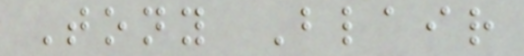Tony Blair
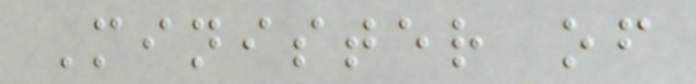Minister of
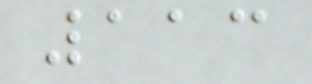113
